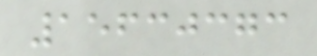15630373
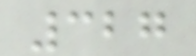327
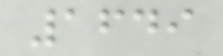1649
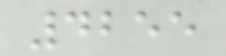4255
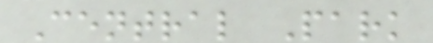Central Park
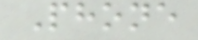Phone
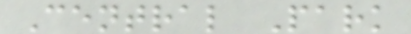Central Park
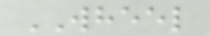WHEEL
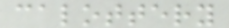calottery
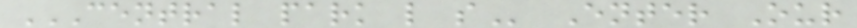CENTRAL PARK L S Enter Our
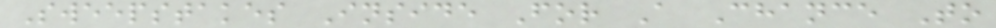Sweepstakes Inside For A Chance To
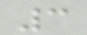3
